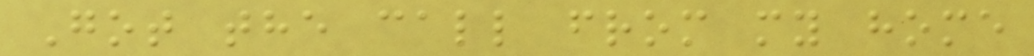Got the call from my home
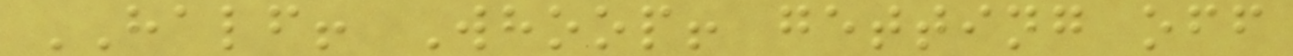HALF! Whoop! getting off
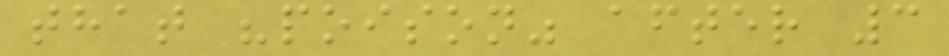that "poison" after 3
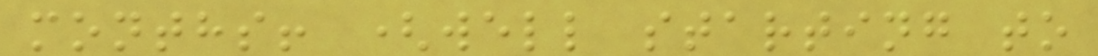months! (well starting to
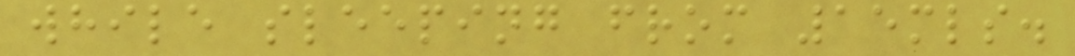while sleeping from 15mls.
